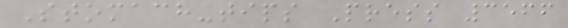Stomach-tips Press 3566
